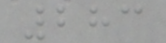283
